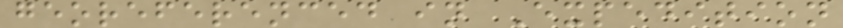georeferenced in Expedition
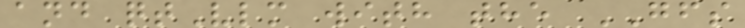and qtVlm with the GFS
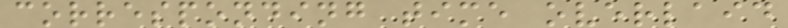corresponding time overlaid
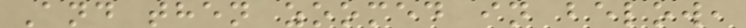And then zoomed in below,
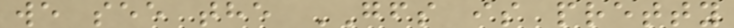we see the GFS is pretty
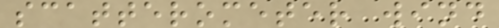scatterometer wind
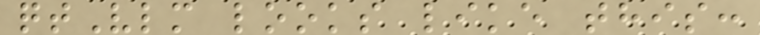qtVlm looks like this:
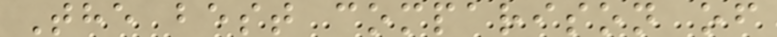The best comparison of
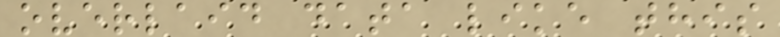overlaid data like this
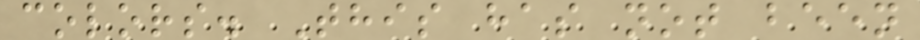colors. This has not been
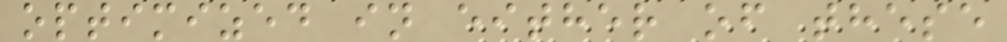optimized in either of these
